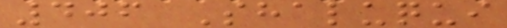406 Shaluqui
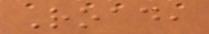Road,
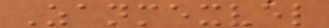Zanmexvel
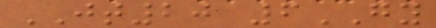JT20 6GY
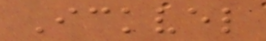Ickvel
